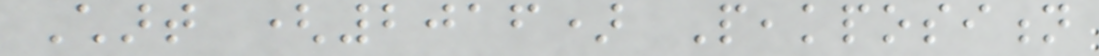Chart (2016) Peakposition
